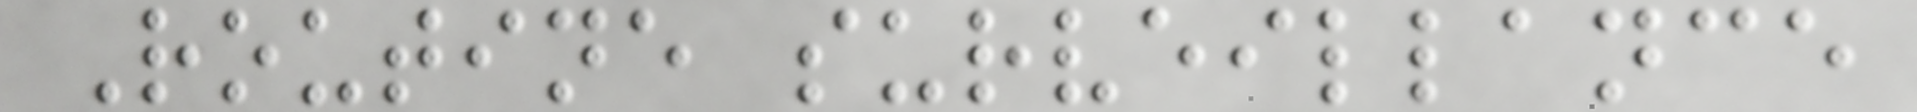Routine surveillance
